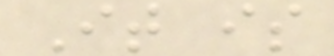It is
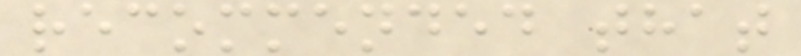recommended that
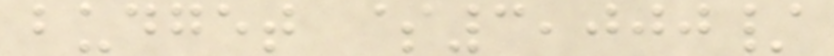budget $3,000/
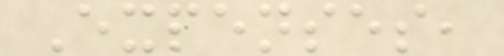Expenses,
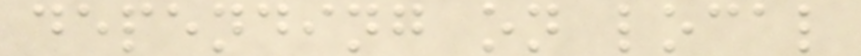depending on local
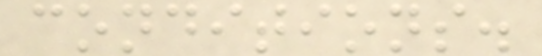conditions.
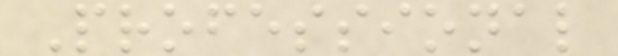Professional
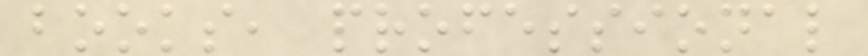books, professional
